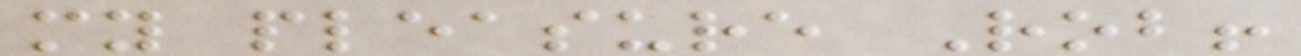my pleasure Rob!
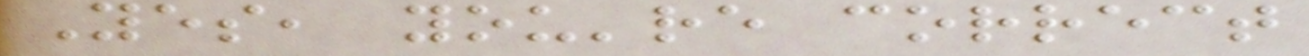Yes, you're correct
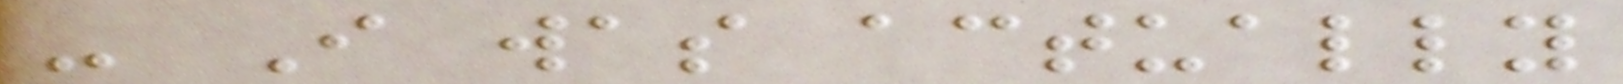- I was actually
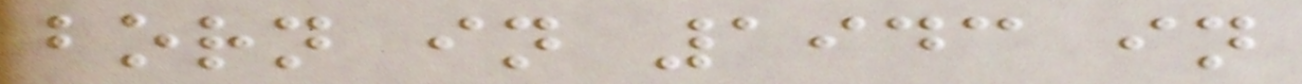born in 1943 in
